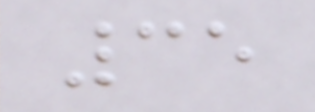35
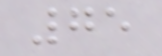75
